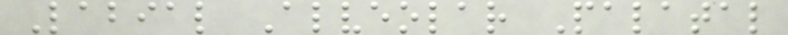Labial Alveolar Palatal
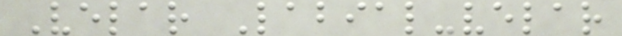Velar Labial-velar
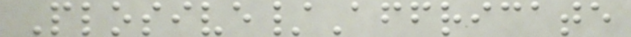Plosive/Affricate
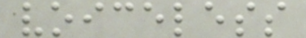voiceless
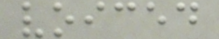voiced
